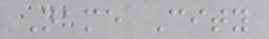Name City
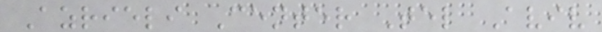Azrieli Center Tel Aviv
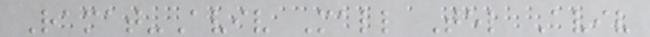Ramat-Aviv Mall Tel Aviv
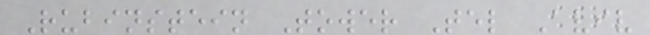Rubinstein Tower Tel Aviv
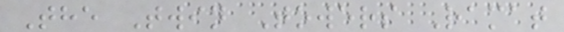The Twin Towers Ramat
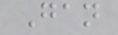Gan
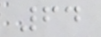64
